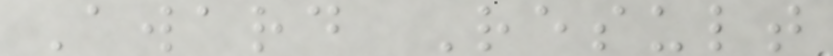Award Result
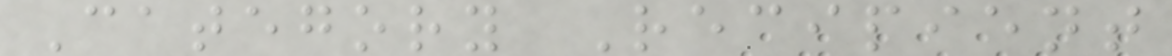Category Recipient
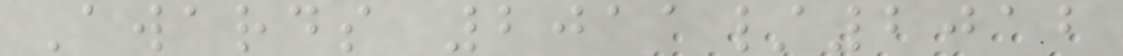Awards 2011/2012
